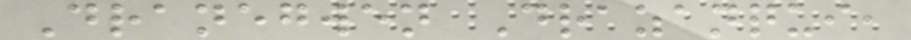Dranegwen Drazanqui,
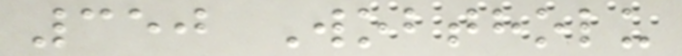350 Wobtholu
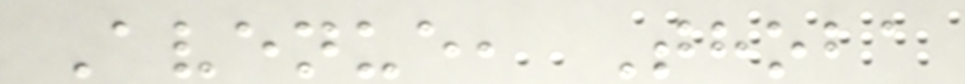Avenue, Thoba
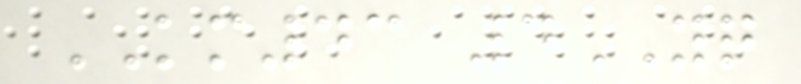KM43 4YQ
